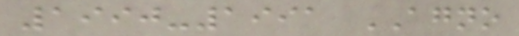1990-1991 AGNO
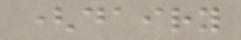(dairy
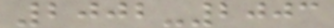2002-2003
